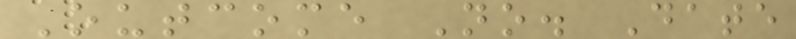Outcome No. Date
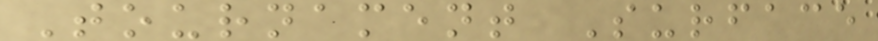Tournament Surface
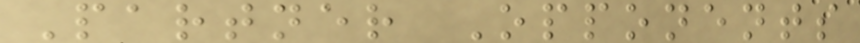Partner Opponents
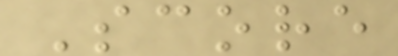Score
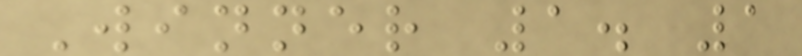Winner 1. 1
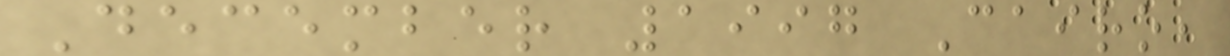December 1997 Cairo,
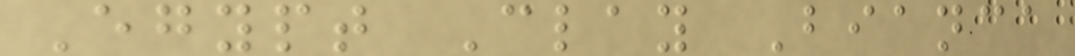Egypt Clay Bianca
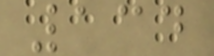134
